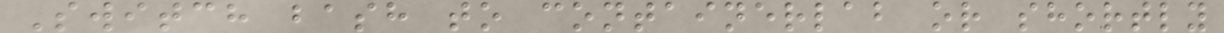Switch bash to containerlab or shortly
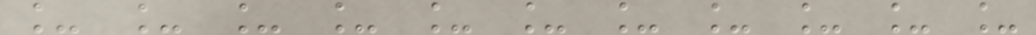_ _ _ _ _ _ _ _ _ _ _
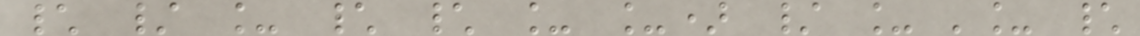\ / _ \ \ _ _) / _ '_ \
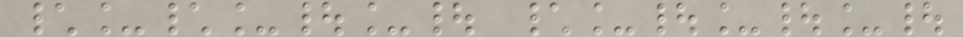\_\_|_| \_|_|_|
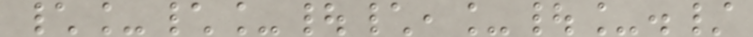\_\_|\,_|_./
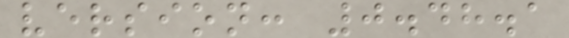version: 0.48.1
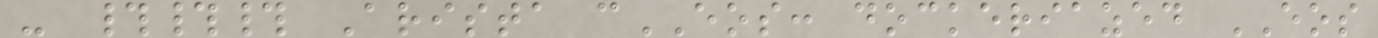- ### Arista cEOS: dockeriazed EOS
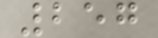257
